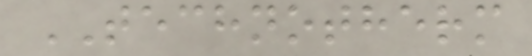TECHNOTHERM
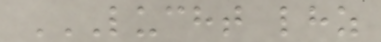LUCHT LHZ
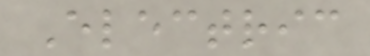Electric
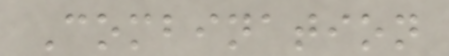Combination
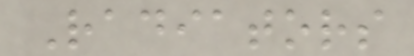Radiators
